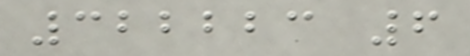322223 6
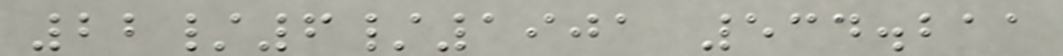22/6/1901 534.211
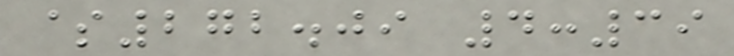$272.09 4:39
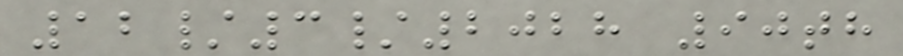12/3/2028 90th
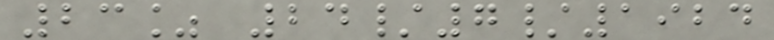23% 24/7/1924
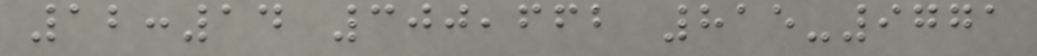12:14 300,662 815-9771
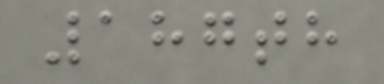187th
